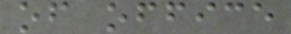of office
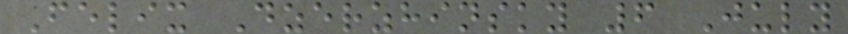Felix Dzerzhinsky 6 July
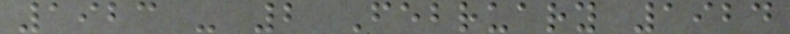1923 - 2 February 1924
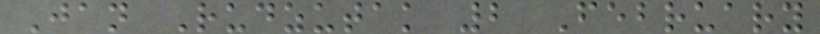Jan Rudzutak 2 February
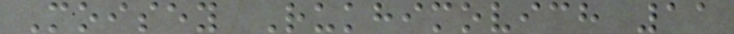Moisey Rukhimovich 11
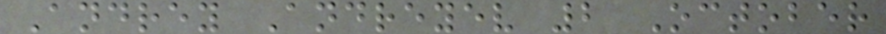Andrey Andreyev 2 October
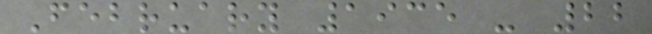February 1935 - 22
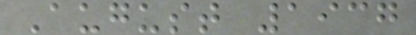August 1937
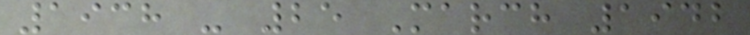1938 - 25 March 1942
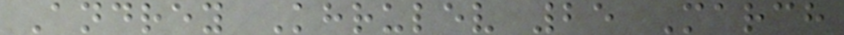Andrey Khrulev 25 March
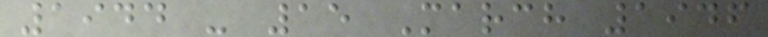1944 - 15 March 1946
